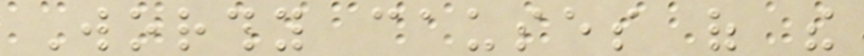Worthy causes of the
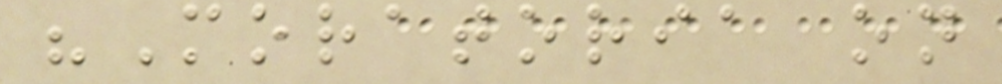"Moratoria on
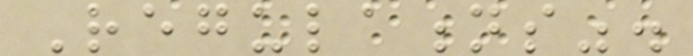Regulations".
